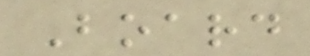Board
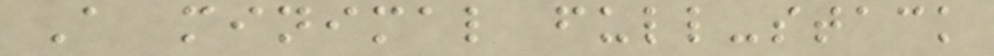A minimal full-stack
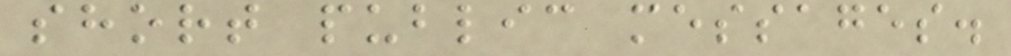short public messages.
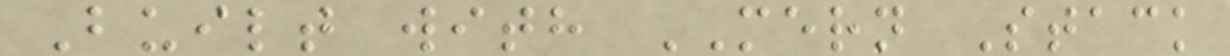Built with MERN Stack
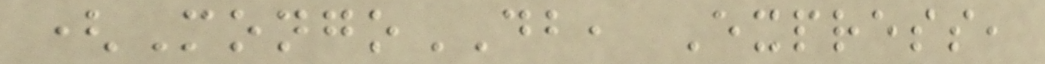(MongoDB, Express,
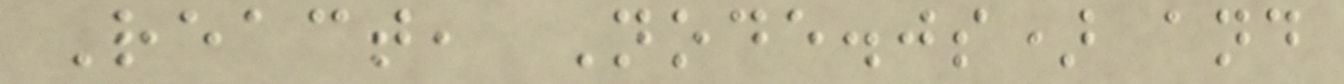React, Node.js) and
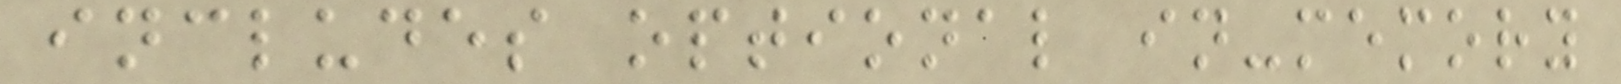includes optional in-memory
